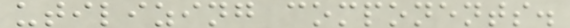utilizing components.
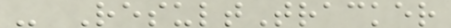- ResultTracker
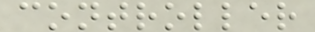controller
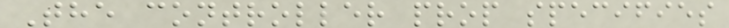The controller prop specifies
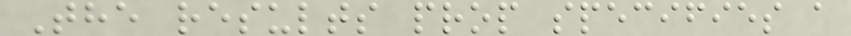The results prop specifies a
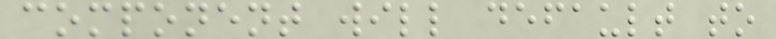component will default to
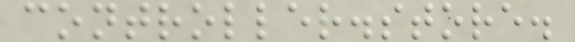controller.store.
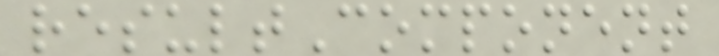resultComponent
